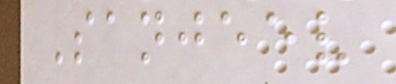Sanjeev
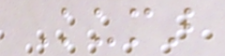Kumar
